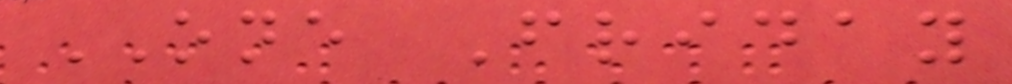ONE Friday
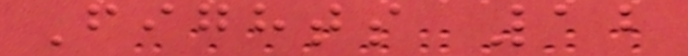Fights 12
